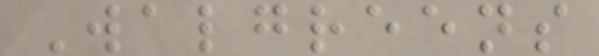Walgreens
